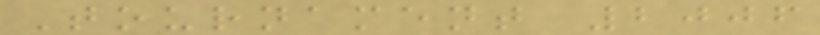Tournament 2006
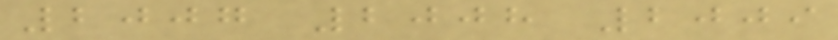2007 2008 2009
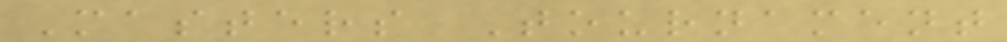Masters Tournament
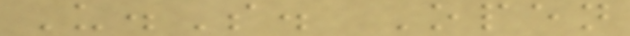U.S. Open
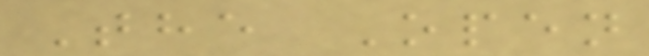The Open
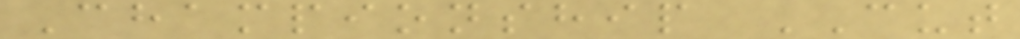Championship CUT
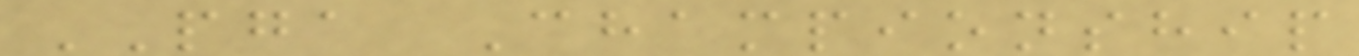PGA Championship
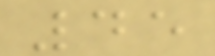45
